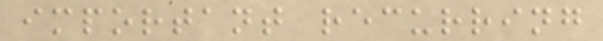important recurring
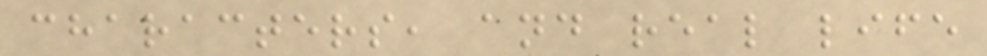characters, and real life
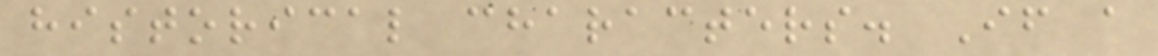historical characters. If a
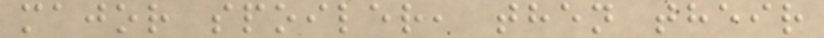major spoiler, then their
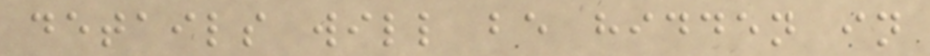details will be hidden in
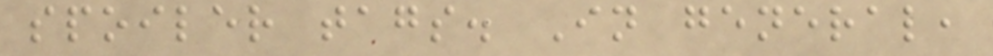spoiler tags. In general,
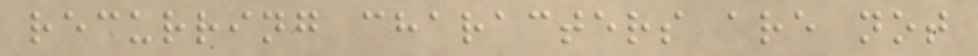recurring characters are not
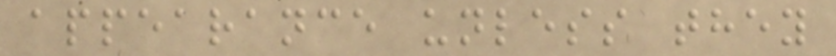appearance unless they
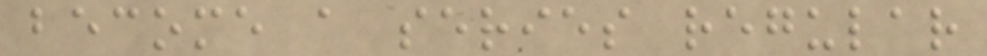become a series regular
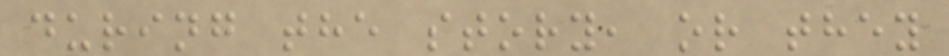during the story, or they
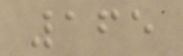165
